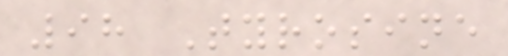98 Tyrosine
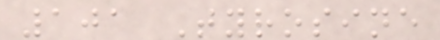101 Tyrosine
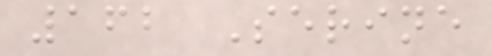162 Serine
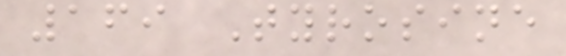169 Tyrosine
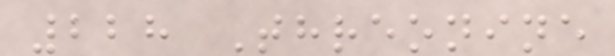228 Threonine
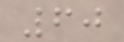60
